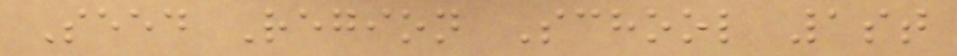Seed Region School 1st
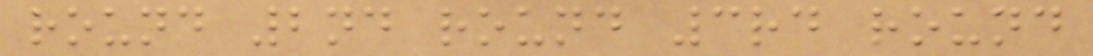round 2nd round 3rd round
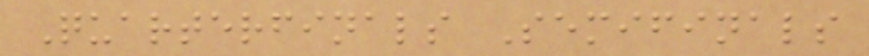Quarterfinals Semifinals
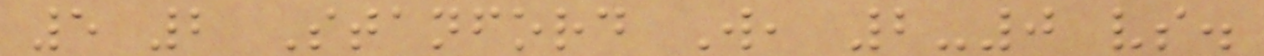5 2 Stanford W, 2-0 vs.
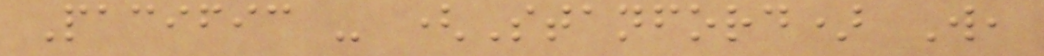Pacific - (Stanford) W,
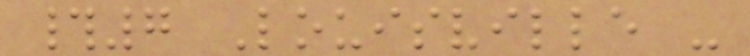#7 Louisville -
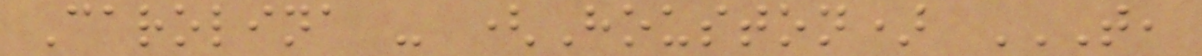Carolina - (Houston) T,
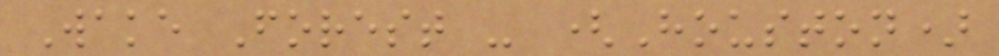Wake Forest - (Houston)
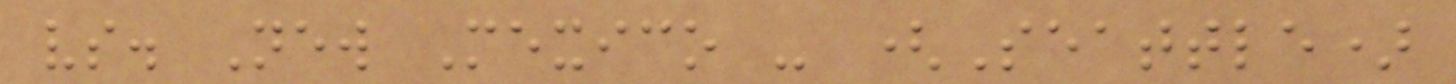vs. New Mexico - (Seattle)
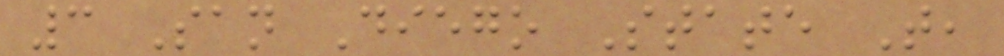3 San Diego State T,
